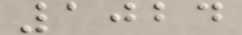1024
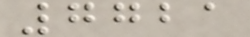7721
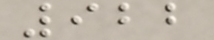922
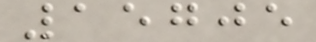15705
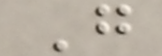G
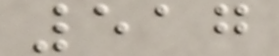517
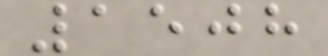1508
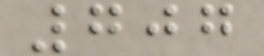707
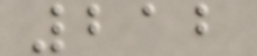212
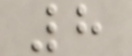8
